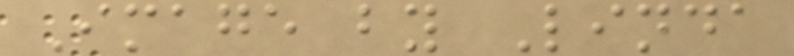Image by Linda
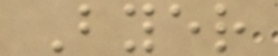Byer
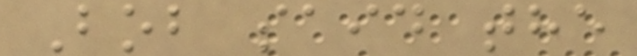Bob said the
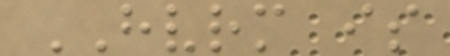HVRM is
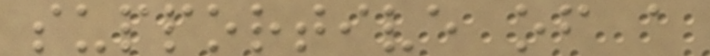supportive of a
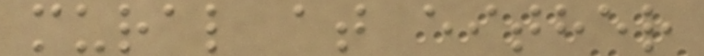mural at either
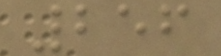256
